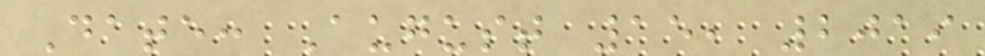Date: August 15, 2019
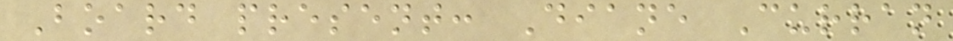Board present: Diane Curran
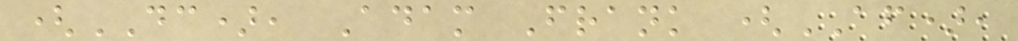(DC), Adam Frank (AF),
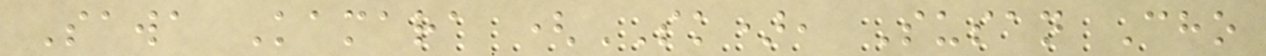Sawa Kamara (SK), Susan Cho
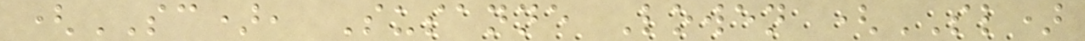(SC), Susanne Lowen (SL)
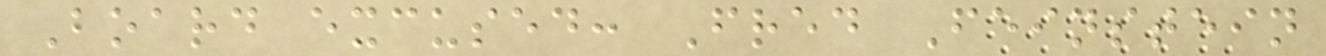Board excused: Fred Feinstein
